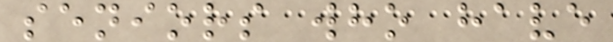seniors who have
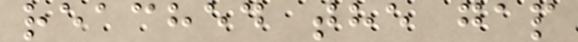reached the gap
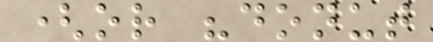(or "donut
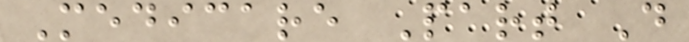Medicare Part D
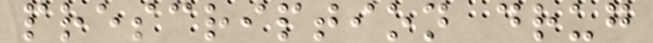prescription drug
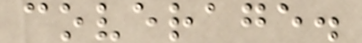coverage.
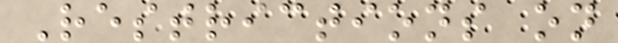Restrictions on
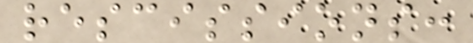rescissions:
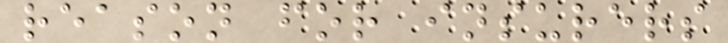reason for insurers
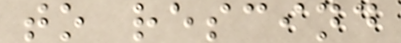to rescind
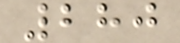280
